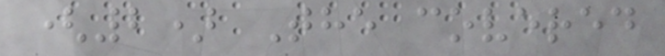(2) The covered
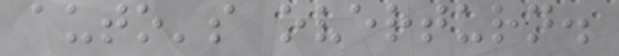auto's overturn.
